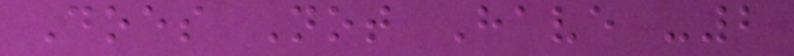Does Not Have -2
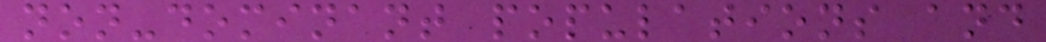non-dominant populations and
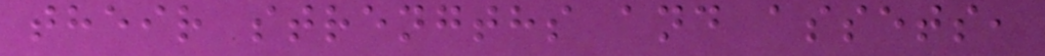their strengths and assets,
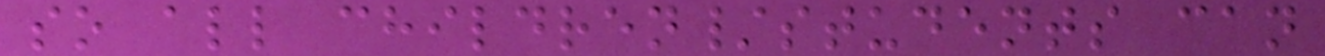so all children/students can
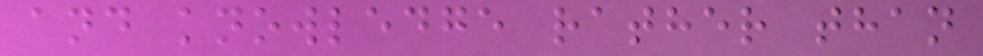and knowledge rather than
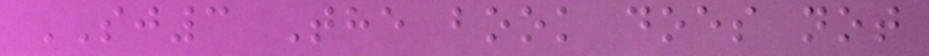SJ3 The book does not
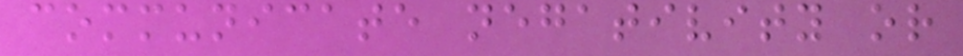communicate negativity or
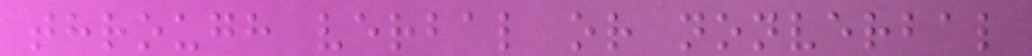through verbal or nonverbal
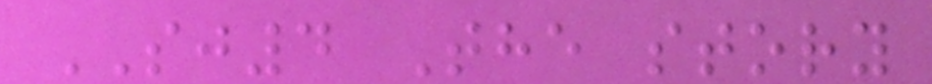SJ4 The story
